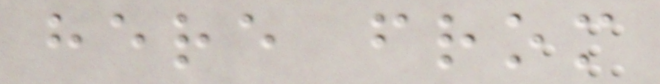here from
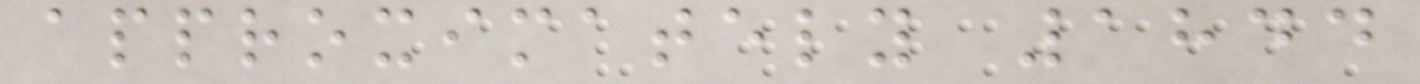approximately 1844
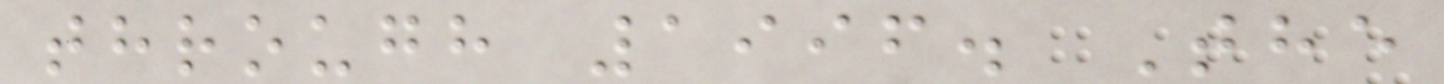through 1996. The
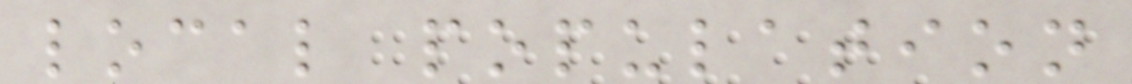local population
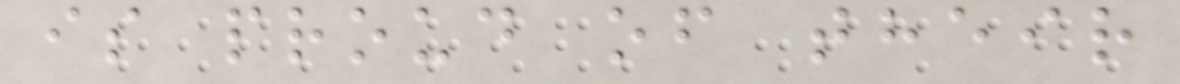is proud of their
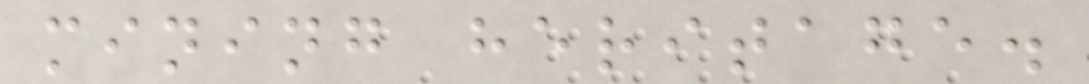mining heritage.
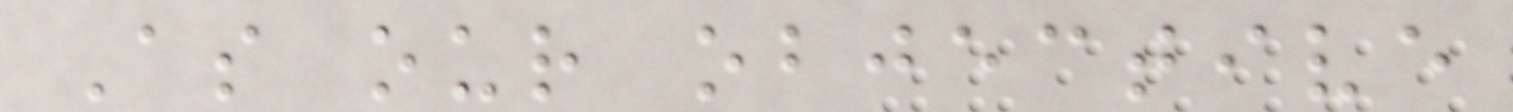As our objective
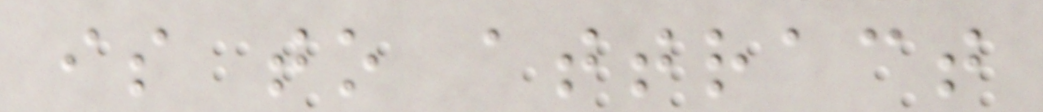is to attract
